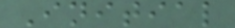Initial
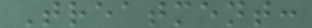Treatment:
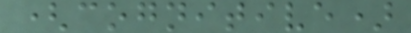(cognitive)
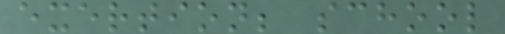exertion; school
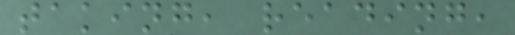taking, reading,
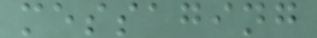messaging
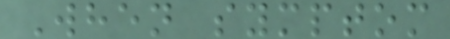When symptom
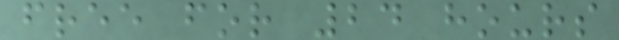free for 24 hours
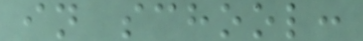in school:
